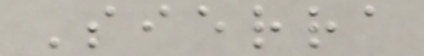Sierra
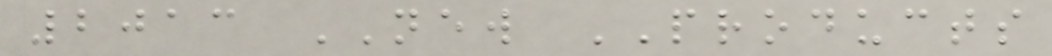2013 NEW PRODUCTS
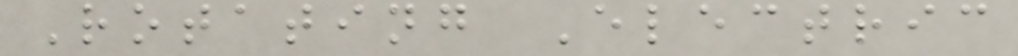Rotating Electric
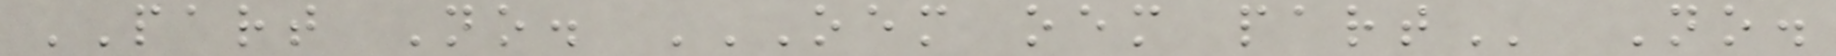PART No. OEM OEM PART No.
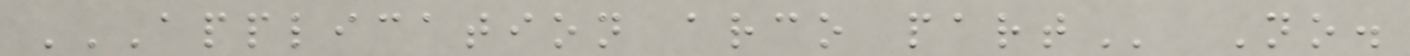APPLICATION ARCO PART No.
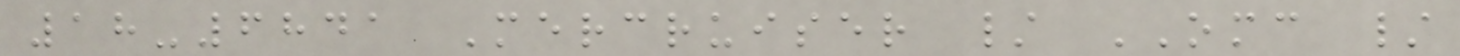18-6841 Mercruiser / OMC /
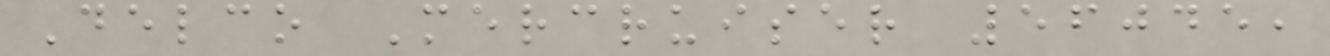Delco Mercruiser 56045,
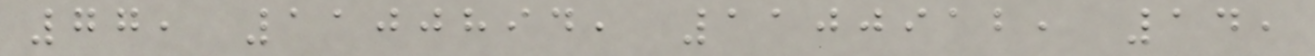77, 1100894, 1100912, 14,
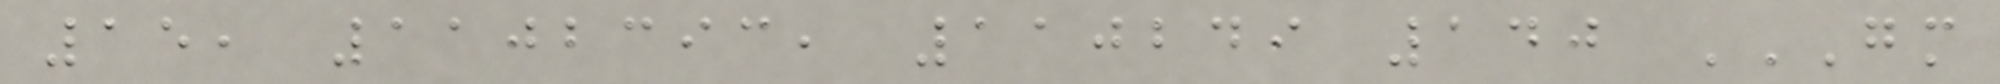15, 1102393, 110249 140 GM
